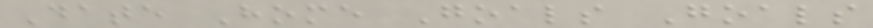Date Home Goals Goals
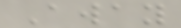Away
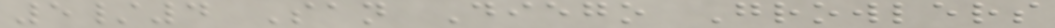5/4 San Diego Growlers
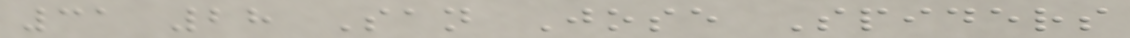31 28 San Jose Spiders
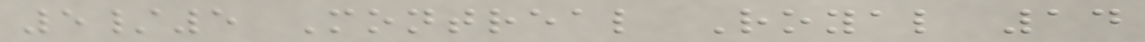5/5 Montreal Royal 14
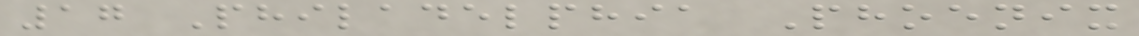17 Philadelphia Phoenix
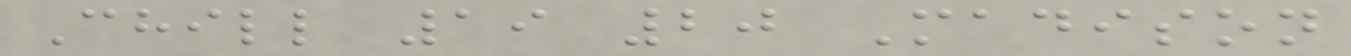Chill 19 20 Madison
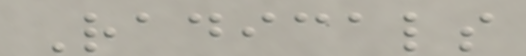Radicals
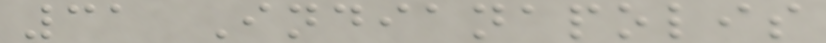31 Indianapolis
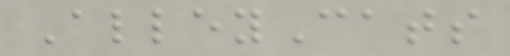AlleyCats
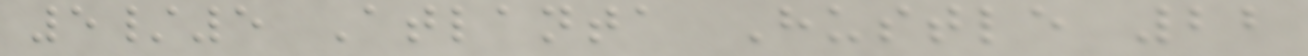5/5 Atlanta Hustle 22
